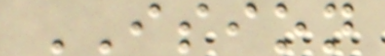ISION
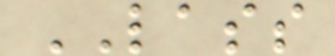LASS
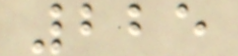225
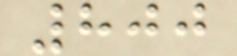800
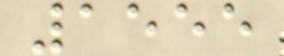1555
